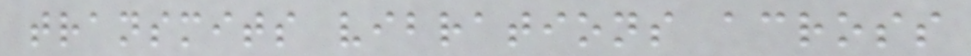transmits vibrations across
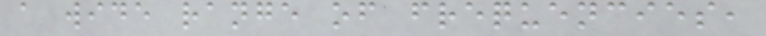a wide range of frequencies,
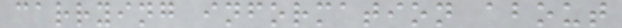carrying information about
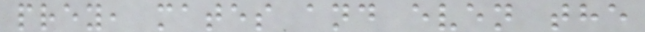prey, mates and even the
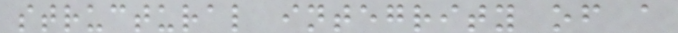structural integrity of a
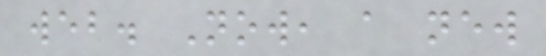web. Now, a new
